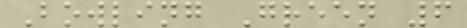Bowling Green 6
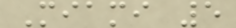Miami 5
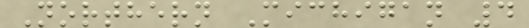Northern Michigan 4
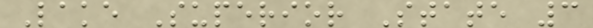Lake Superior State 3
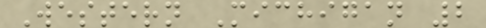Western Michigan 2
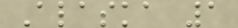Alaska 1
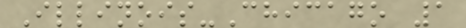Illinois-Chicago 1
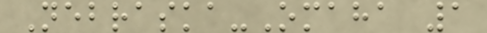Nebraska-Omaha 1
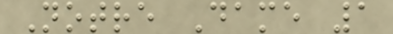Notre Dame 1
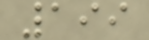199
